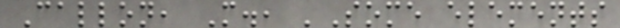Callon, M., 'Some elements
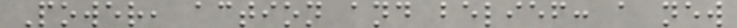Power, action and belief: a new
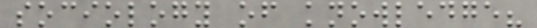sociology of knowledge?
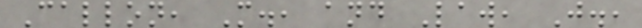Callon, M., and Law, J.,
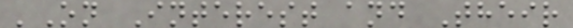'On Interest and Their
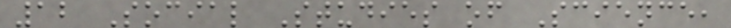12 Social Studies of Science,
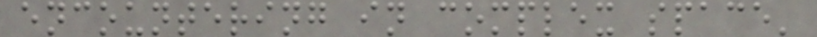encountering in complex space'
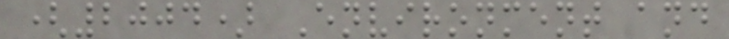(2004) Environment and
